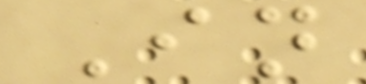In
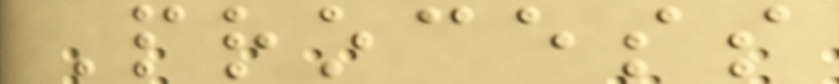Process
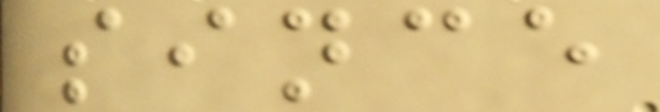since
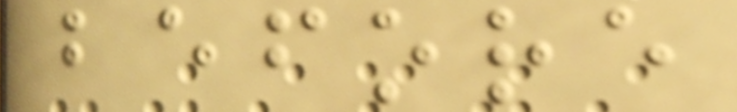before
